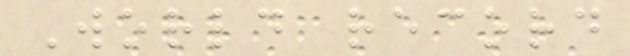World record
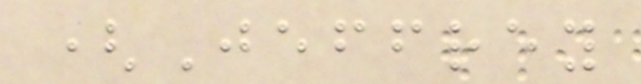(Jeffrey
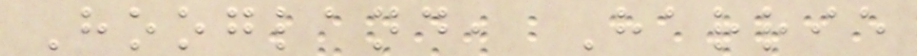Hoogland, Harrie
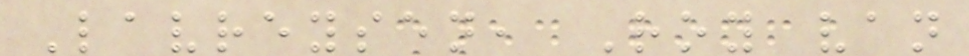Lavreysen, Roy van
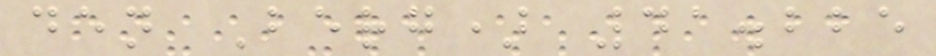den Berg) 41.225
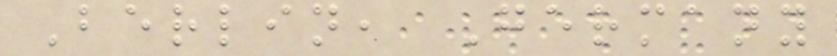Berlin, Germany
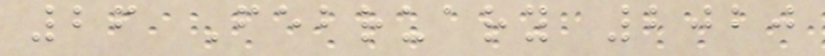26 February 2020
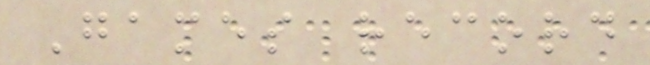Games record
